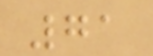71
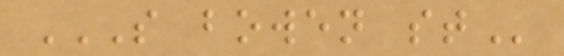S BOWEN ST
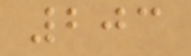203
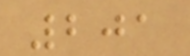201
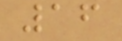16
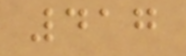417
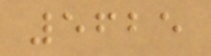5625
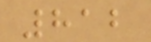812
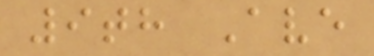9th Ave
